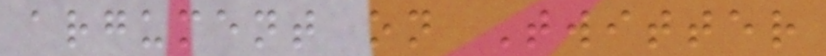argument on Twitter
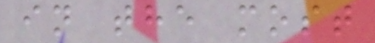in the most
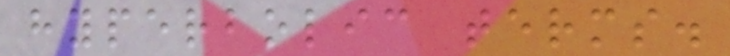hyperbolic terms.
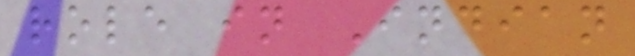role in Indian
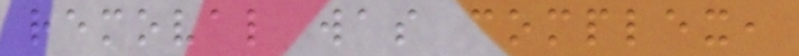removal was complex,
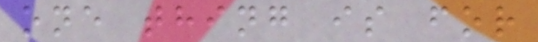one thing is for
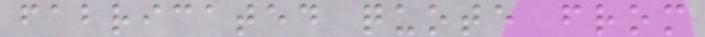fabricated quote from
